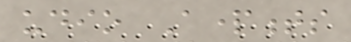udio Apartments
